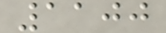1100
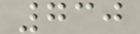730
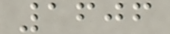1606
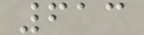613
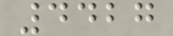4427
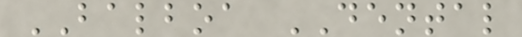BALBOA DENTAL
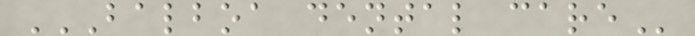BALBOA DENTAL CARE
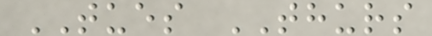TUES THURS
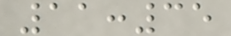11:35
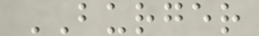BURGER
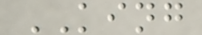KING
